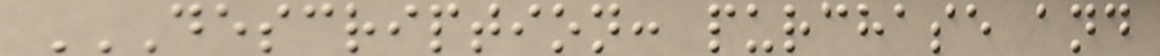DESCRIPTION: PURCHASE AND
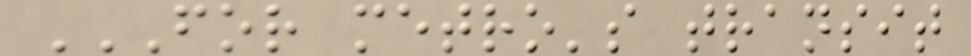FOR METRO'S TRANSIT
